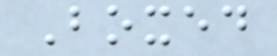Boxed
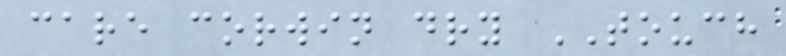care corwin dry TOUCH
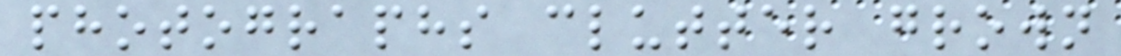photographs clutter grown
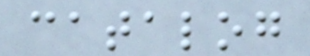catalog
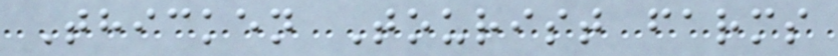Thicken Tourist farms
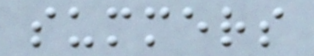summers
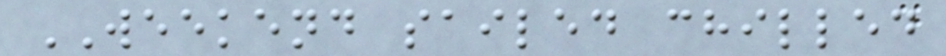WEEKEND sailed chilled
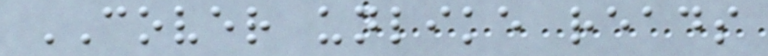COVER unlike reads
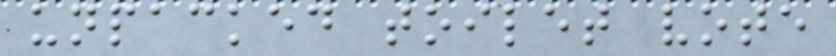unpacked toilet vote
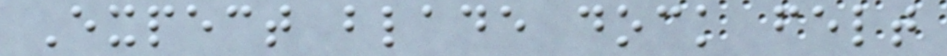Expect blade dock felt
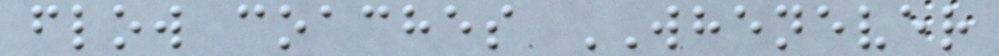flow coaches WHENEVER
